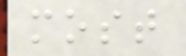most
